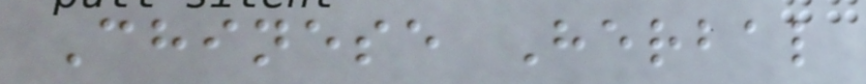Chinese Herbal
